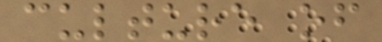culture of
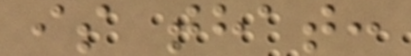is that:
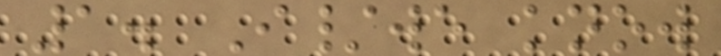1. I/we know
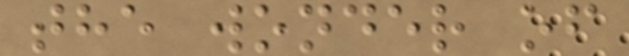the wonder of
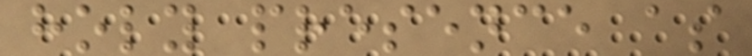holy presence as
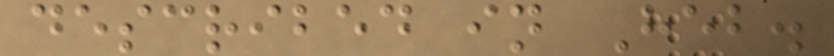described in Heb.
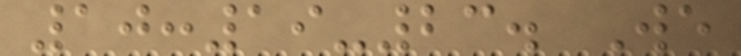10:19-23. We
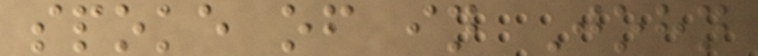spoke of in John
